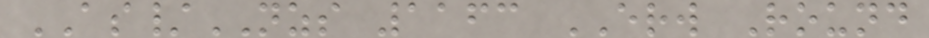AS/NZS 1163 ERW Round
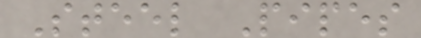Steel Pipes
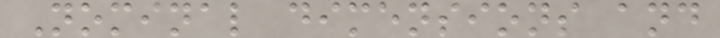Nominal dimensions and
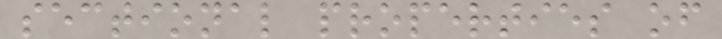sectional properties of
